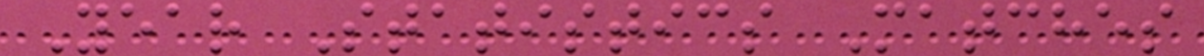Year Statistics Matches
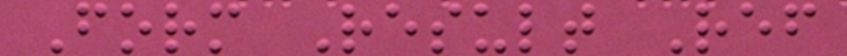Form Result Ref
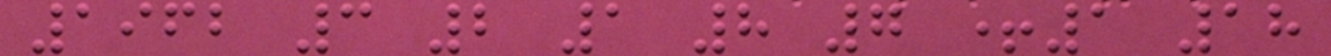1962 3 2 1 8 7 +1 18
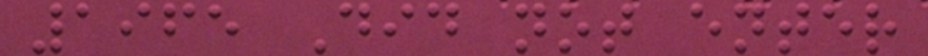1965 Did not enter
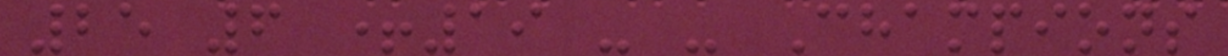25 6 +19 - - Champions
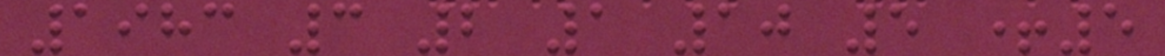1983 3 2 1 10 5 +5
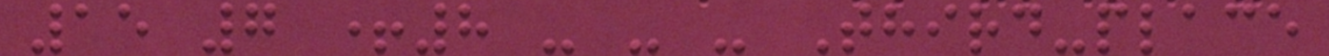15 7 +8 - - - Third-place
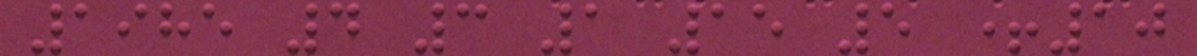1985 4 3 1 15 5 +10
